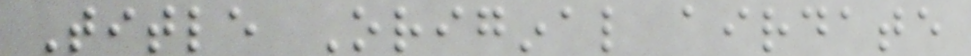Title Original airdate
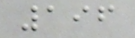196
